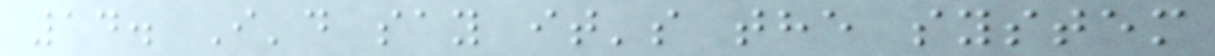14. I'd say it's the system
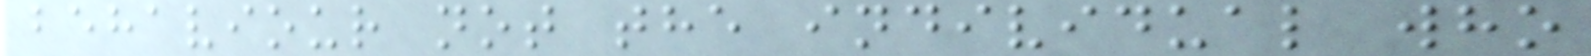behaviour not the individual who
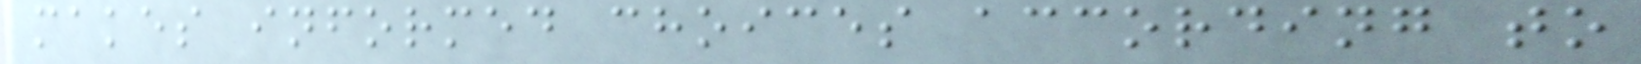makes informed choices according to
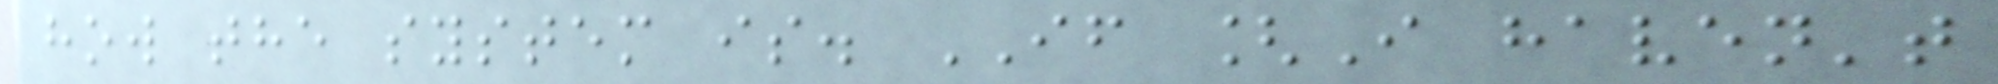how the system is. IF [I haven't
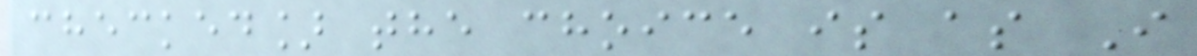checked] the choice is as I
